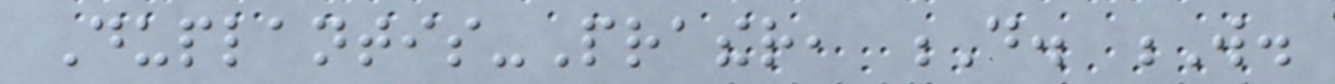Duplantis-Prather, D. W.
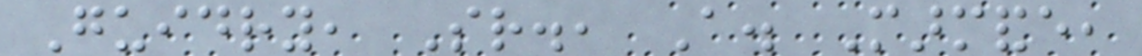Guidry, Sr., A. Marmande,
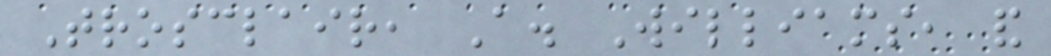Trosclair, A. Williams, and
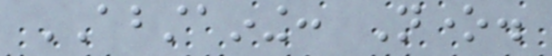ABSTAINING: None.
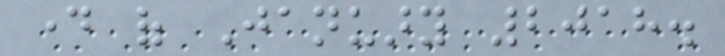day of January 2018.
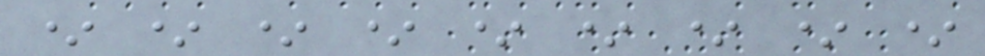* * * * * * * * *
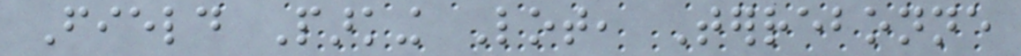Field Parking Lot, Terrebonne
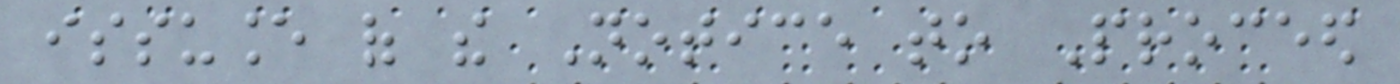issuance of the Notice to Proceed
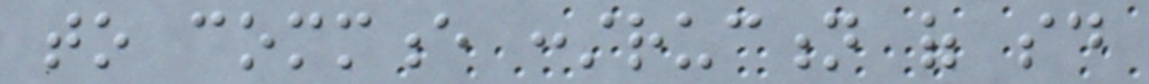to commence construction of said
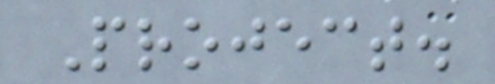Project.
